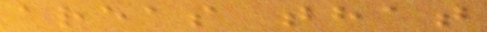areas that
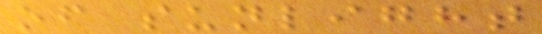of sunlight
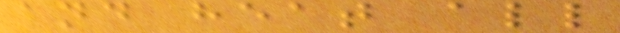and heat all
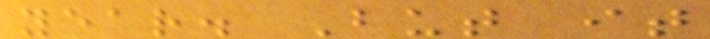year. But it
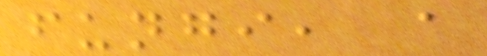fungi, a
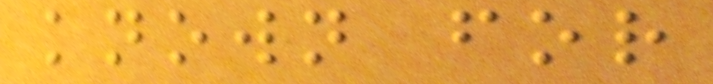known for
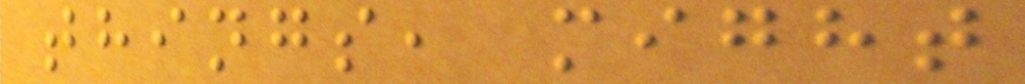things, might
